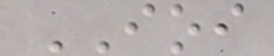IOI
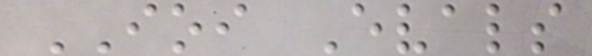IOI Evals
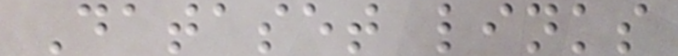Dataset links
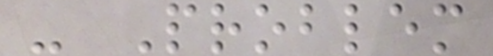- Problem
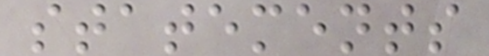statements
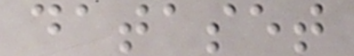dataset
